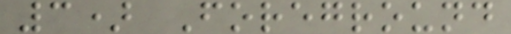3) Foreground
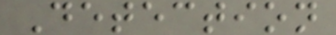Detection
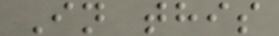In this
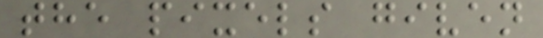the pixels given
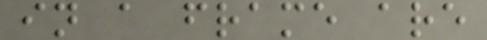in a frame are
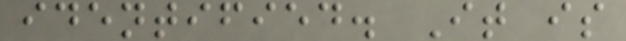identified. It is
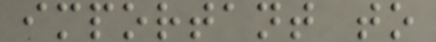important to
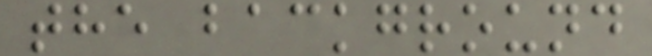the background
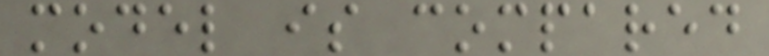model is compared
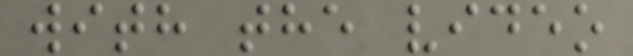with the video
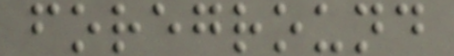foreground
